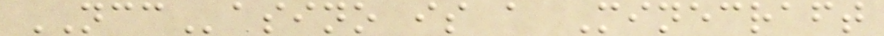NCCasino is a Minecraft
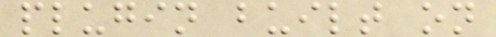plugin built on
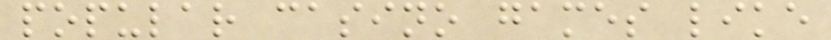popular casino games like
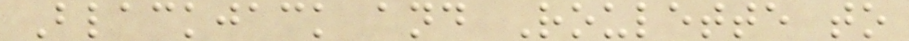Blackjack and Roulette to
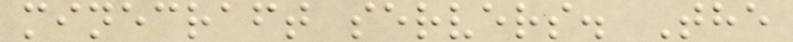minecraft servers. The
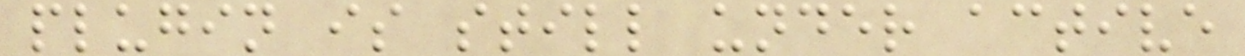plugin is still under active
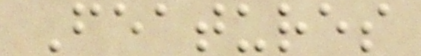Features
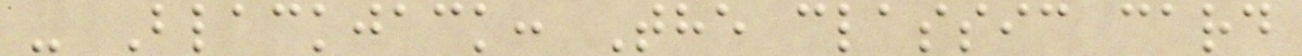- Blackjack: The classic card
